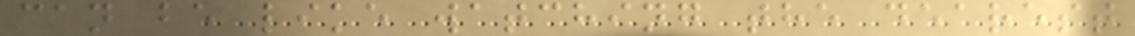can be like watching the dearest
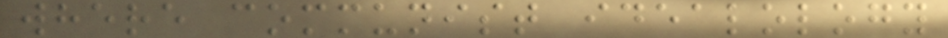where communist idealology
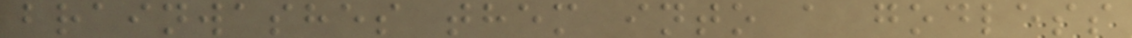brainwashes them into a godless
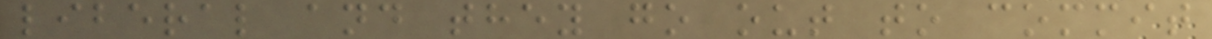liberal and they go out to commit
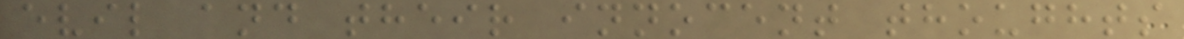evil and their innocent thoughts
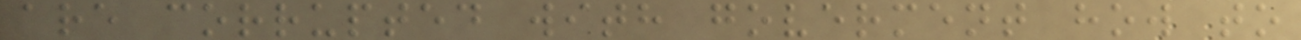are corrupted with goverment how to
